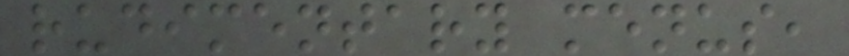rudimentary menus,
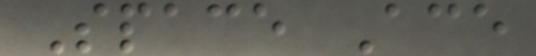Space Ace
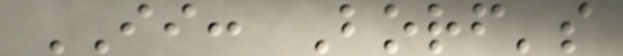II: Borf's
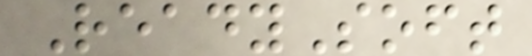ReadySoft
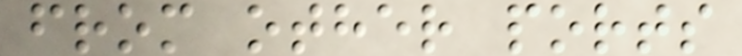from other ports
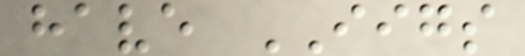have IIGS
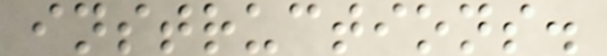instructions.
